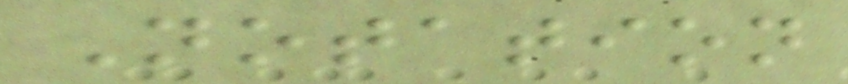Notation
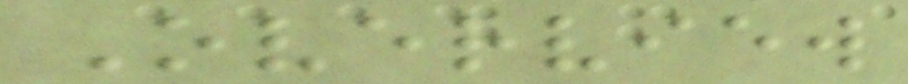Overview
